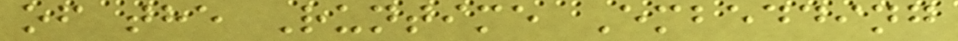of the Runtime Embedding
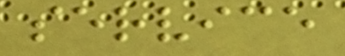service
